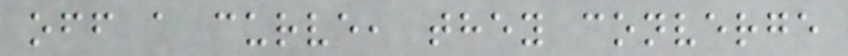off a curve, they converge
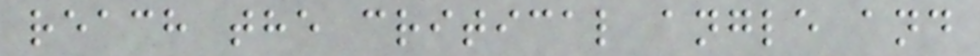reach the critical angle and
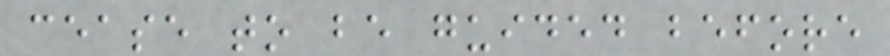cease to be guided before
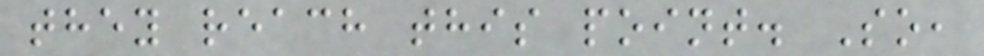they reach this point. So,
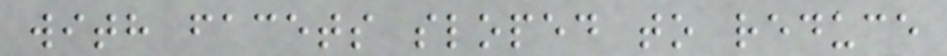with facets sloped to reduce
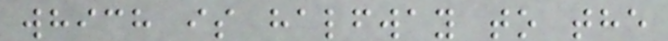which is halfway to the
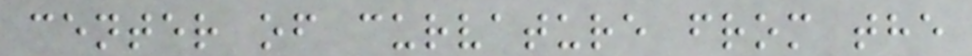center of curvature from the
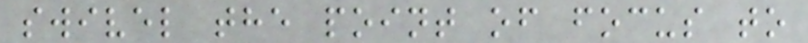swivel the point of focus to
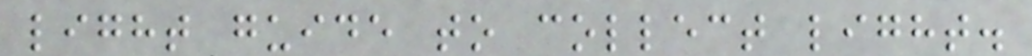light guide to collect light.
